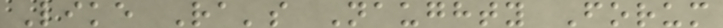Like Ra's Naughty Forum
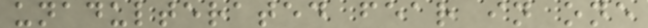unadulterated fear in one
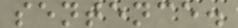sentence.
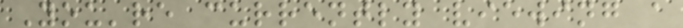You're currently viewing a
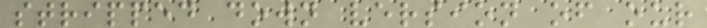stripped down version of our
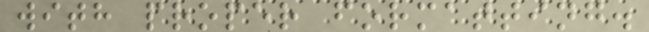with proper formatting.
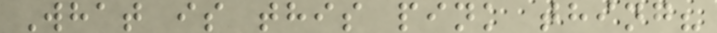What is this pink thing?
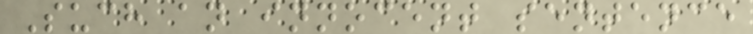Such an innocent sentence
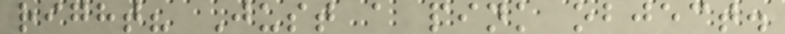right? Just a pink object.
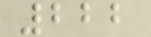222
